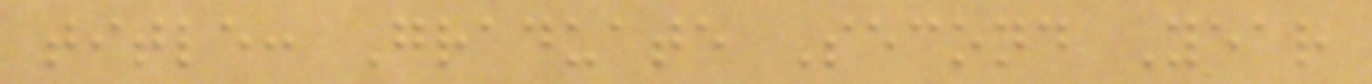title: Graduate Second Year
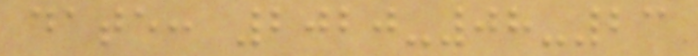date: 2020-08-23
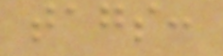tags:
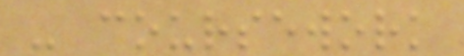- coursework
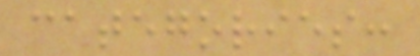categories:
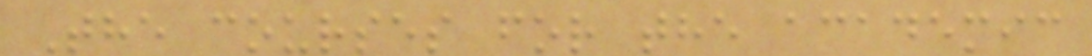The courses for the academic
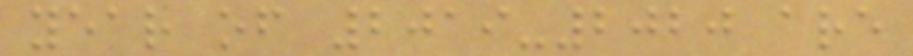year of 2019-2020 are
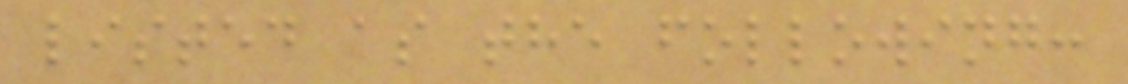listed as the following:
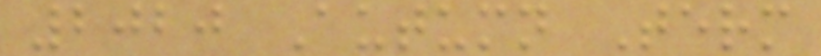2020 Autumn Term
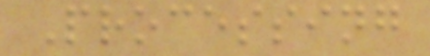Processing
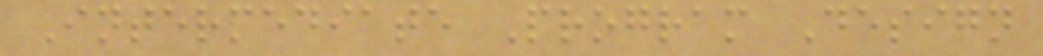Intermediate Program Design
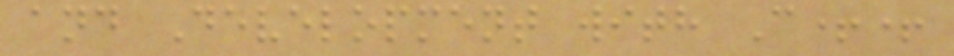and Development with C++
